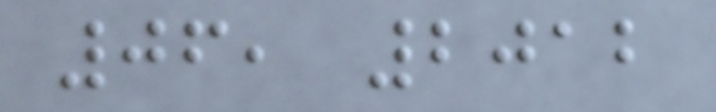06, 2012
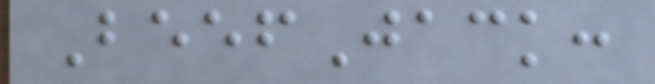BeefJack:
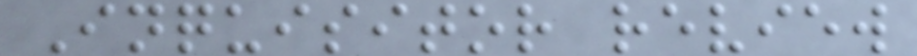Inquisitor review
